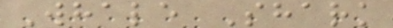Whale Shark
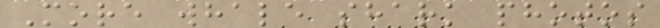More whale shark photos
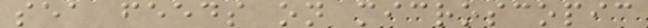sea feeds on microscopic
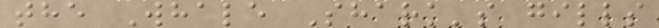the Whale Shark's gills
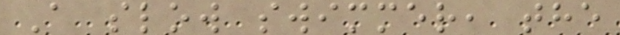A slow swimmer, the
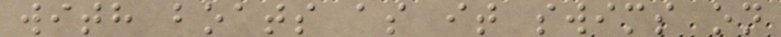with boats as it swims on
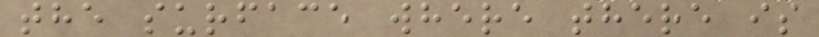the surface where there is
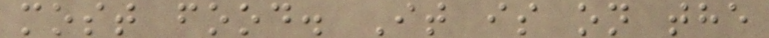most food. It is on the
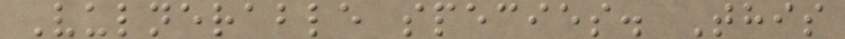Vulnerable species. This
